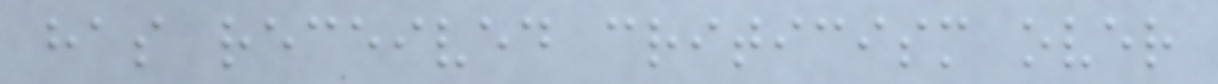has received criticism over
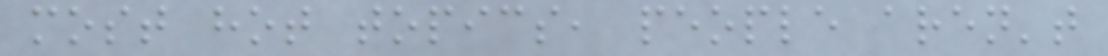most hot topics, people aren't
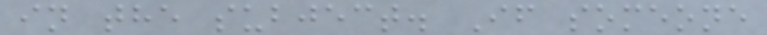in the subject. If someone
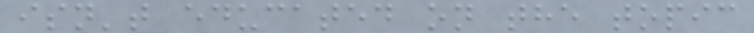isn't educated on the topic
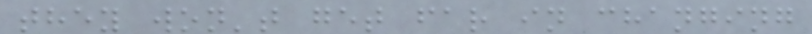they won't get far in changing
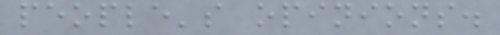people's opinions.
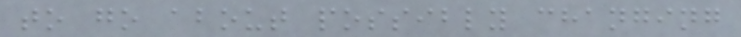to go about possibly changing
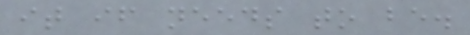it if needs to be.
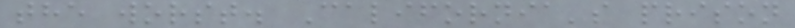the worst. California's prison
